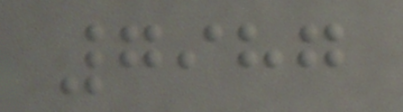7987
